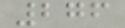276
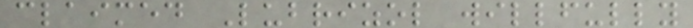claimed Lubrizol willfully
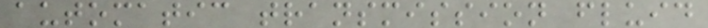automatic transmission fluid
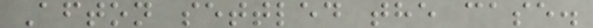Afton settled the case.
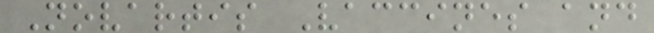Novartis Vaccines and
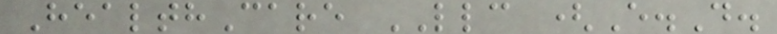HealthCare LLC (E.D.
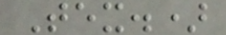Tex.)
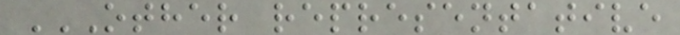OTHER REPRESENTATIVE
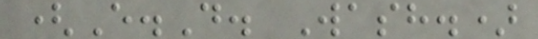(E.D. Wash.)
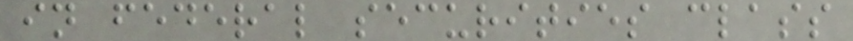in federal securities class
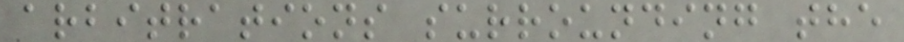arbitrations surrounding the
